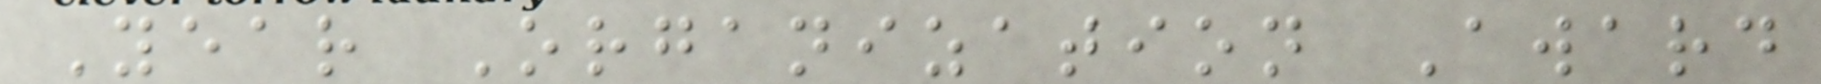Year Organization Award
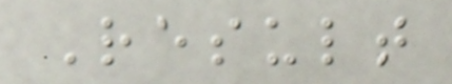Result
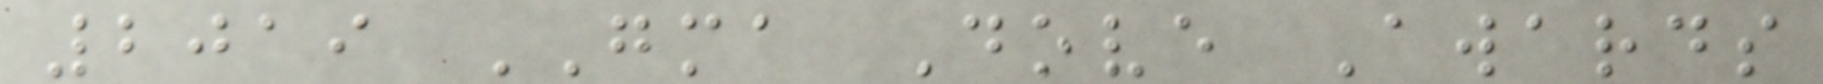2019 GMA Dove Awards
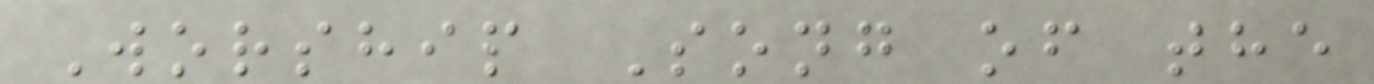Worship Song of the
